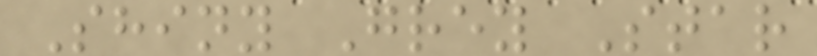Shiny Grey Star
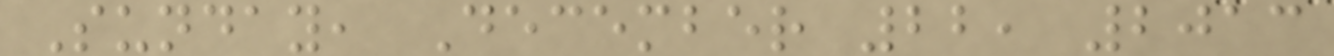Sunday, December 22, 2013
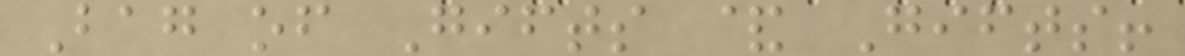Bag of Gifts & Gifts!
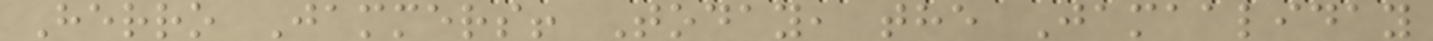Herro Jammers! Today, the Jamaaliday
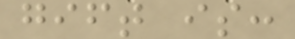gift is:
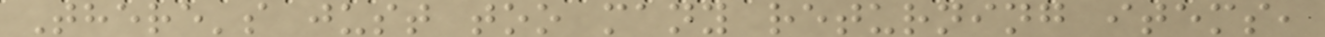There's just too many returning items,
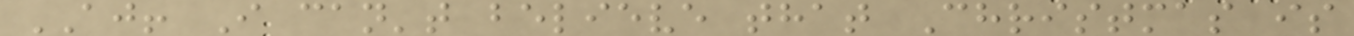AJ! I can't believe that Christmas is
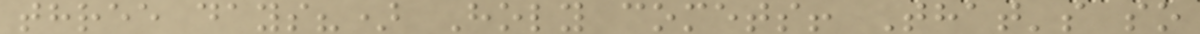three days?) Holy comets! That's so
